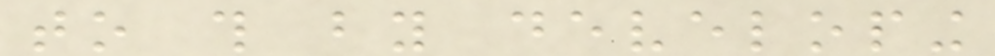to this by developing
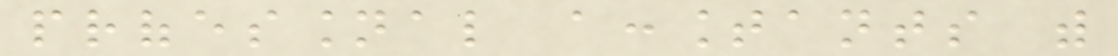professional accountants with
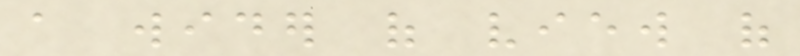a wider of view of
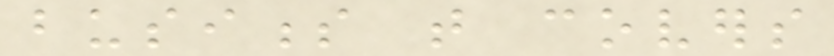business that covers
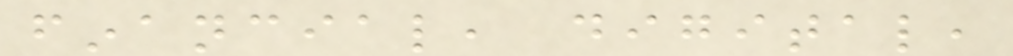financial, digital,
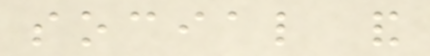social and
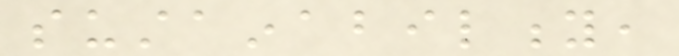sustainability,
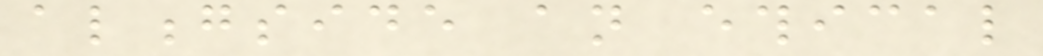alongside an ethical
